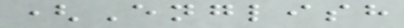(English
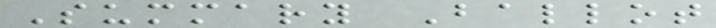Summary Ballot
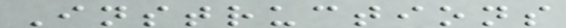Instructions
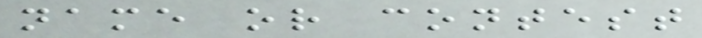name or contest
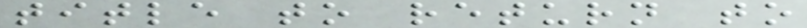title to return to
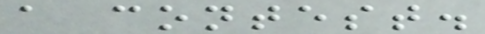a contest.
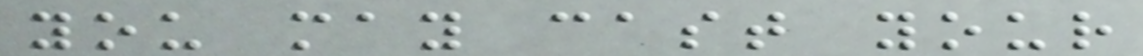you may cast your
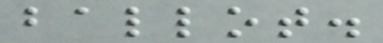ballot.
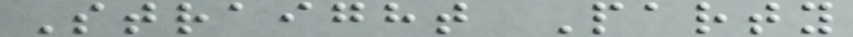Straight Party
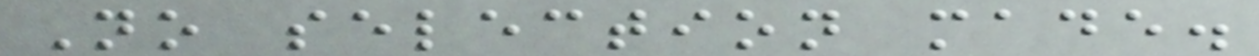No selection made.
